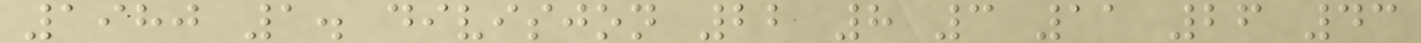1980 1. divisjon 22 8 3 11 26 43
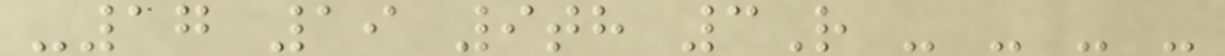-17 19 9th 3R - - - -
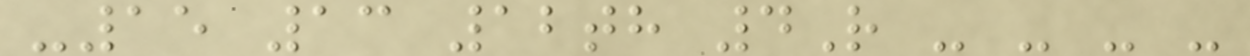-15 13 12th 4R - - - -
